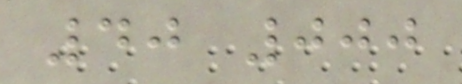40 000
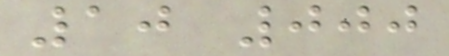10 000
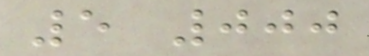5 000
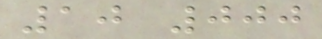10 000
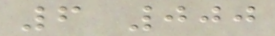6 000
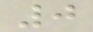0
